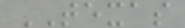TEXAS
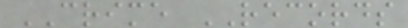CRIME RECORDS
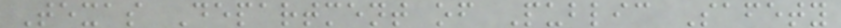Texas Department of Public Safety
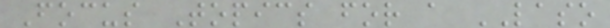Focus Topics for a LASO
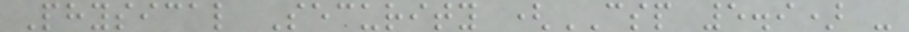Physical Security (CSP 5.9) -
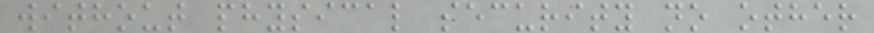without physical security no other
